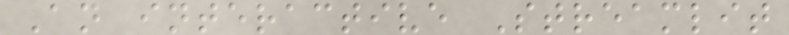An interactive Streamlit
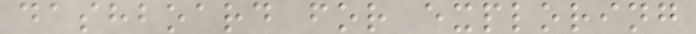dashboard for exploring
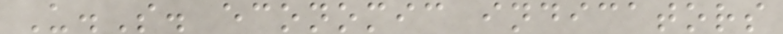U.S. economic indicators
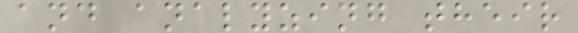and analyzing their
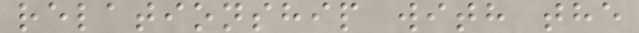relationship with the
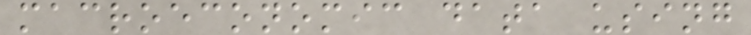macroeconomic data using
